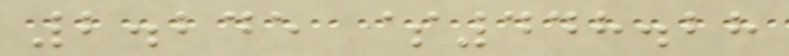2.245 $448.28
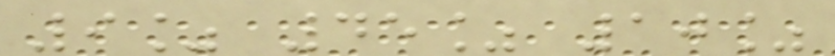9% 45% 10%
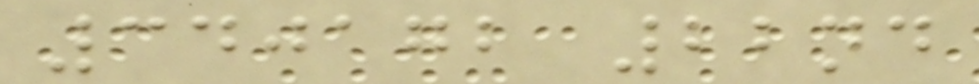340172 22nd
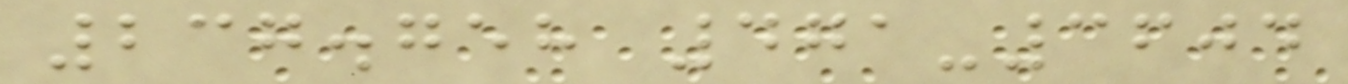237.758 471-3604
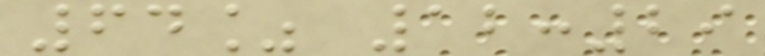64% 12:29
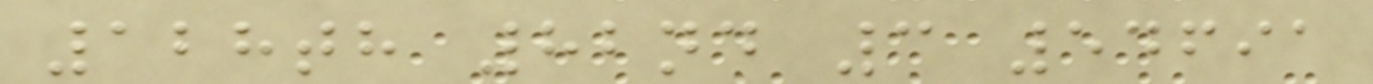128th 82nd 3 54691
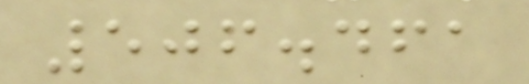506.461
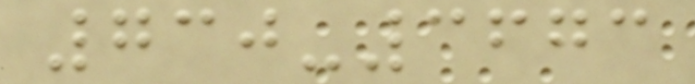730-3673
